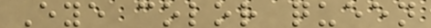Eye color queen
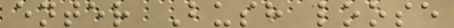enter Bush loose
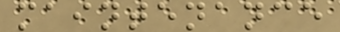maintenance
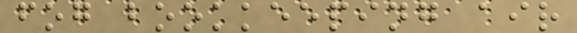fog bookkeeping air
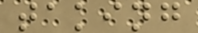taking
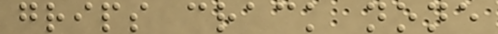grips crack none
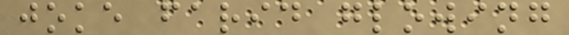joke farid glowing
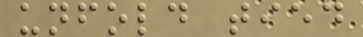unfold tied
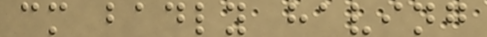cm badly having
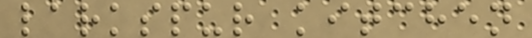larkspur kitchen
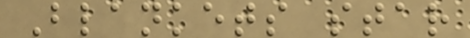Blankets star
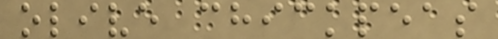olive chickpeas
